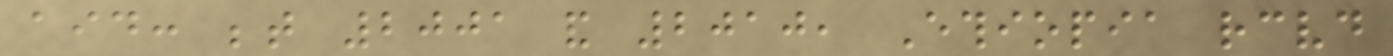aid: between 2001 and 2010, Ethiopia received
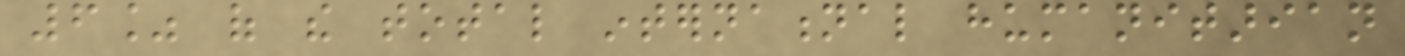6% of the total international humanitarian
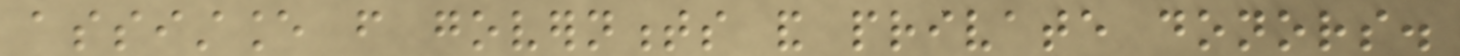assistance from governments and private donors.
